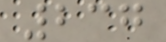237
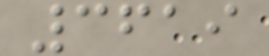3619
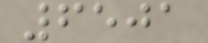6501
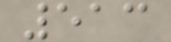513
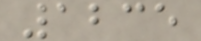1235
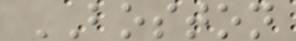BOSTON
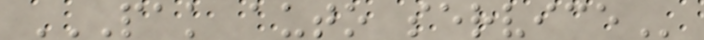PAK AUTO SERVICE
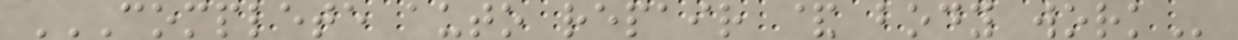COMPLETE AUTO REPAIR & BODY WORK
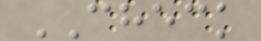CHECK
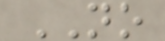NO
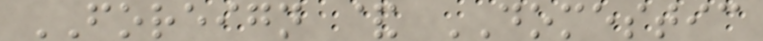FOREIGN & DOMESTIC
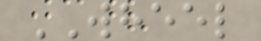WHEEL
